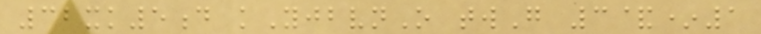32xk5d kYjbvnO twG 3&*1
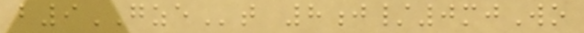b9GZEt 8j/0mjWo
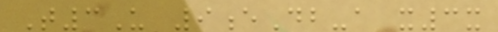T3U 9eDb-a x3x
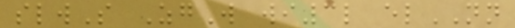slwS ZgW wi3l elNN
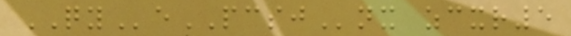QYePCSJnx zcxr5
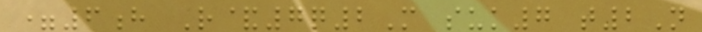=6h R&7q2M suk7 t2N
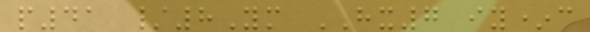p41 /8Ym HX7 iy*c
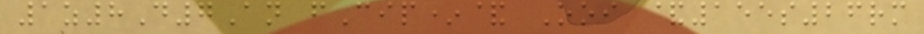1z8D7An fCip*& Ooi &155s26rm
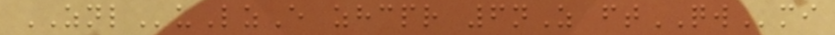ZNLuLzE zhcpr 6nZ ftQWmi
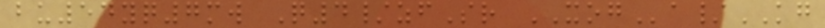bu54yq7mw Q4/zfSr XOGa/KG
